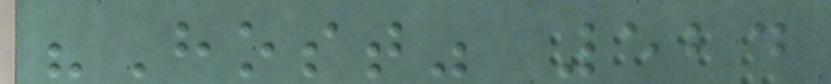"Host" 524
